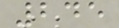245
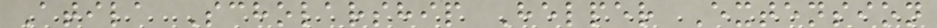Atila Scholarship Helper Extension
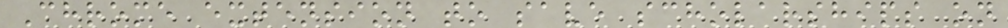Chrome extension to save scholarships on
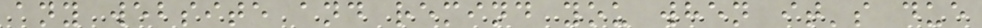any website and remind you when it's due
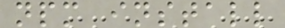npm install
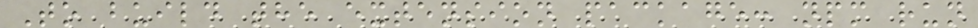To build the extension package: npm run
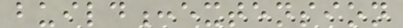build:extension
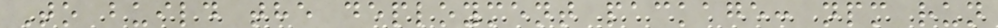To build the deployment package: npm run
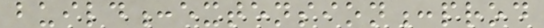build:extension:prod
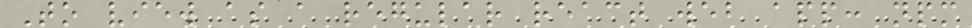To view as a regular react web app: npm
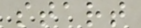start
